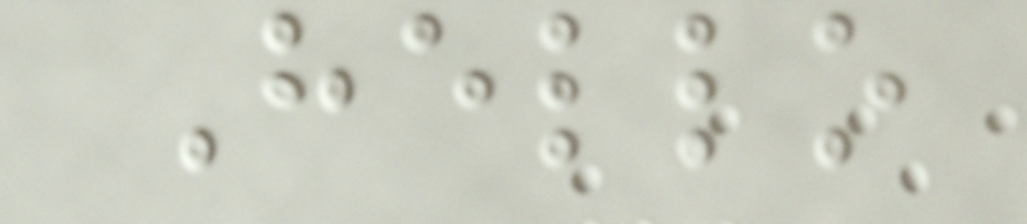Hello
